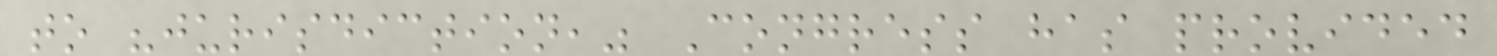to "jurisdiction," Congress has provided
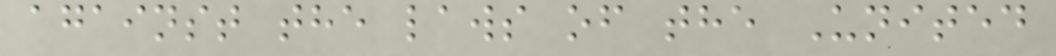against the laws of the United
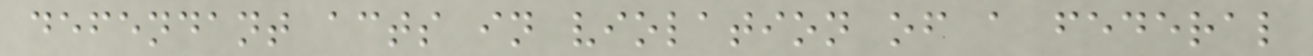defendant acts in violation of a federal
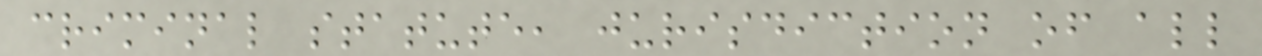criminal statute, jurisdiction of all
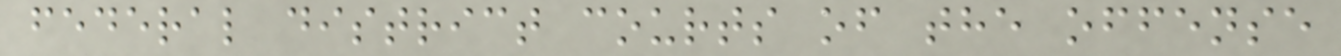federal district courts of the offense
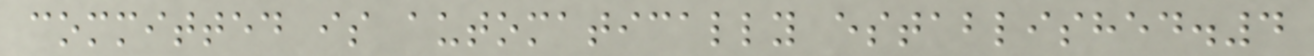committed is automatically established.4
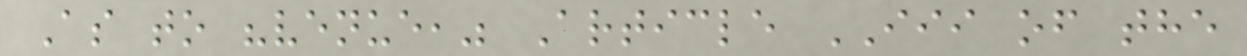As to "venue," Article III of the
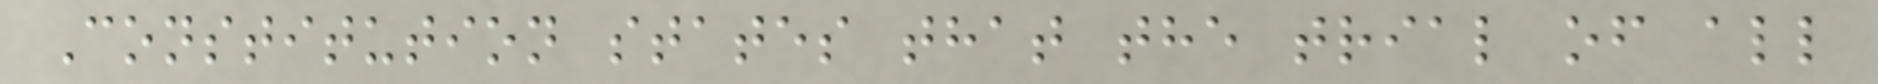Constitution states that the trial of all
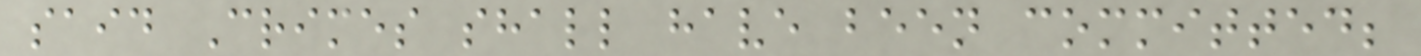said Crimes shall have been committed;
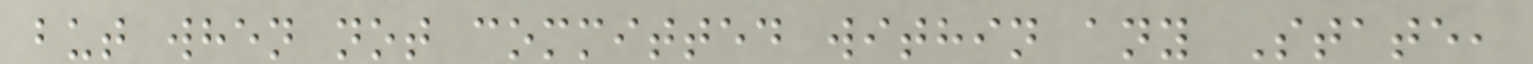but when not committed within any State,
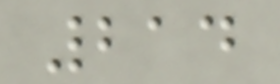214
